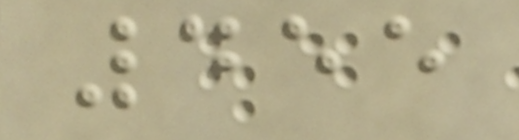455
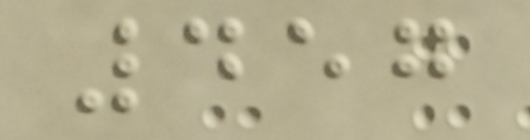457
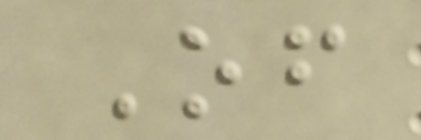Of
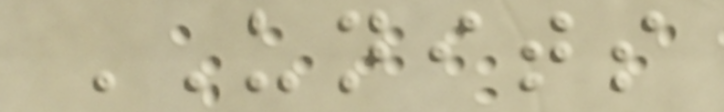UNITS
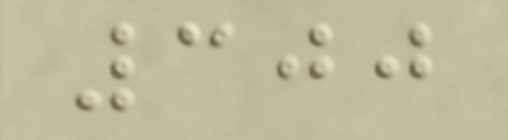300
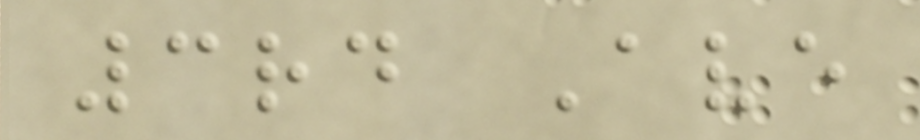3rd Ave
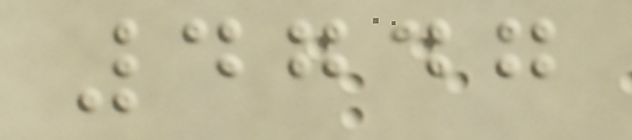4747
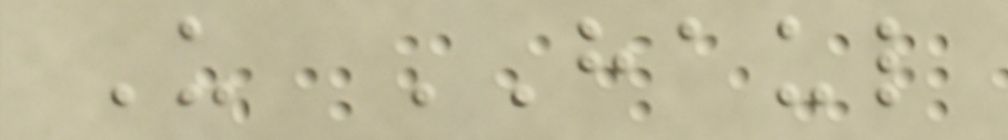U HAUL
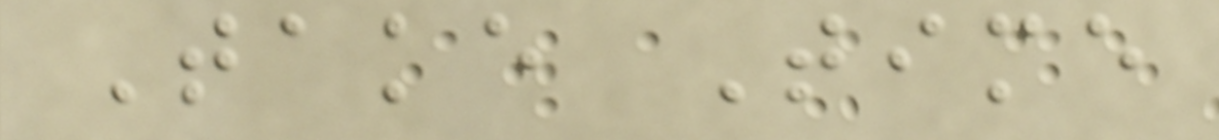Take Time
